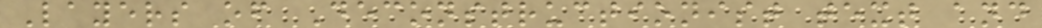Layers of Deconstructionist text and
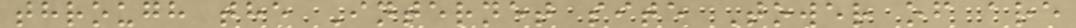through the Internet site Tower of are
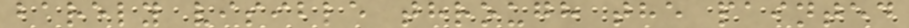barely visible through the painted
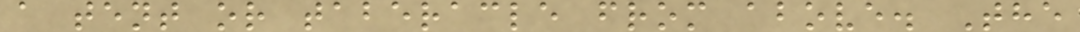a tent or taberacle from above. The
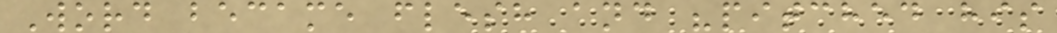Word became flesh and "pitched his
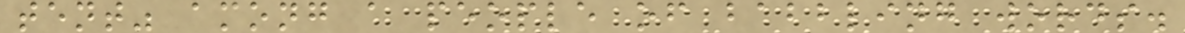tent" among a people of babbling words.
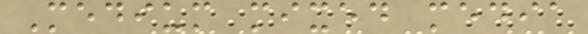Medium mixed media
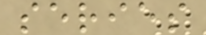series
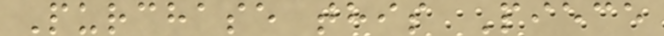Purchase this Piece
